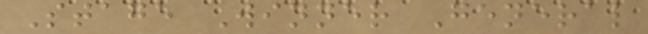Stage Winner General
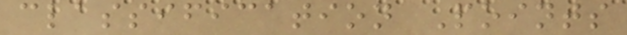classification Points
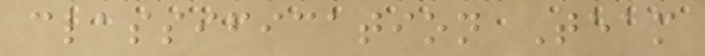classification Team
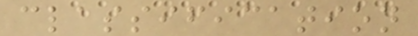classification
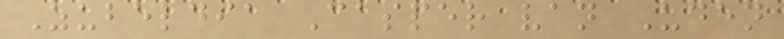Zubeldia Casper van Uden
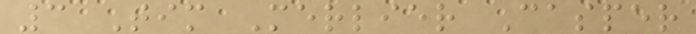3 Tim Merlier Casper
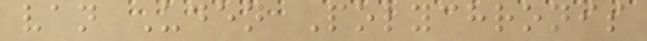van Uden Polychronis
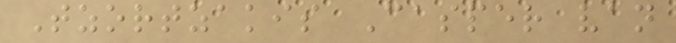Tzortzakis Casper van
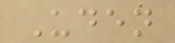Uden
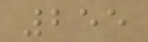255
